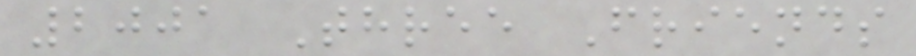2001 Three Friends
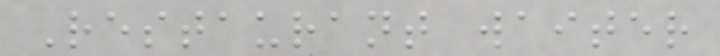Restaurant waiter
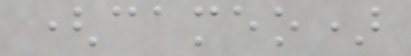(cameo)
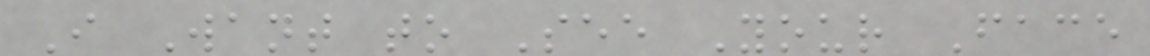I Want to See Your Face
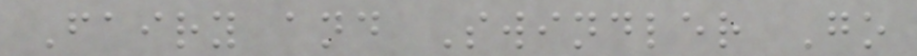Fairy and Swindler Go
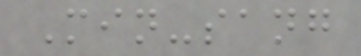Min-sang
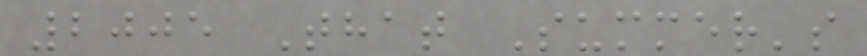2005 That Summer's
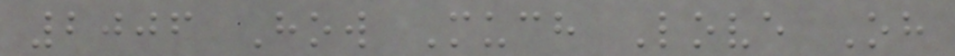2006 How Much Love Oh
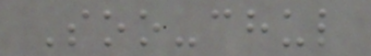Soo-chul
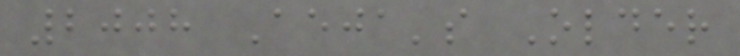2008 Aeja's Older
